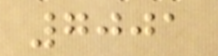7001
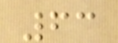63
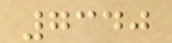7340
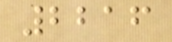2216
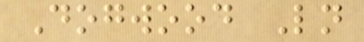Dogwood Ln
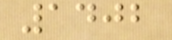1402
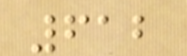612
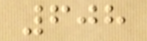608
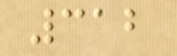312
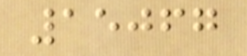15067
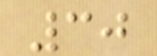30
